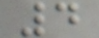4
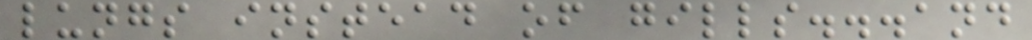lungs instead of gills...and
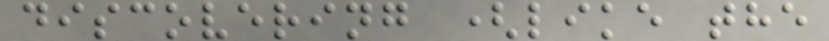discovering (like the
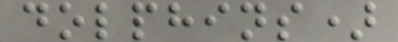dolphins)
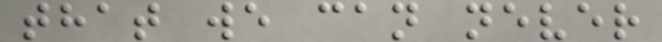that we can never
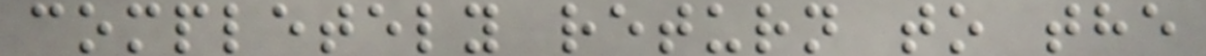completely return to the
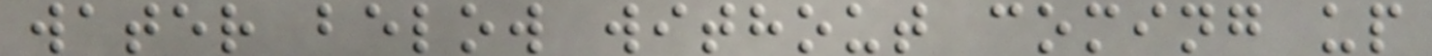water below without coming up
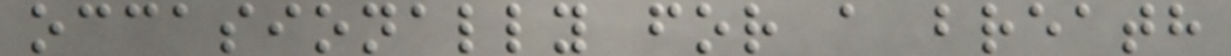occasionally for a breath
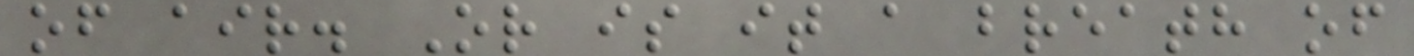of air. Or is it a breath of
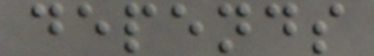depends
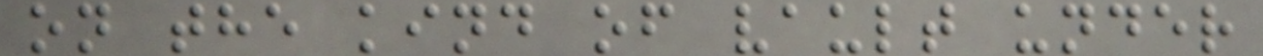on the kind of vault under
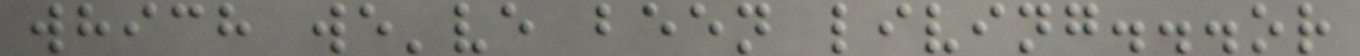which we've been living...or
